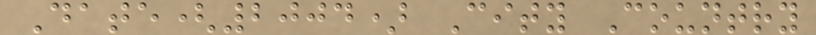Date(2004) City Country
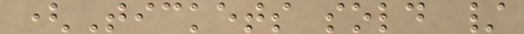(Tickets sold /
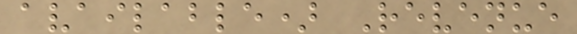available) Revenue
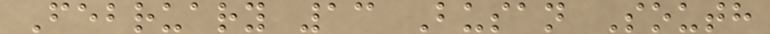February 13 Busan South
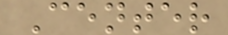Center
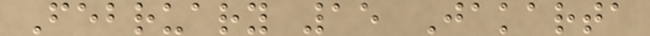February 15 Jakarta
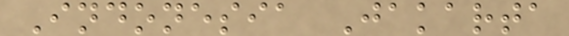Indonesia Jakarta
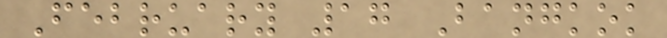February 17 Bangkok
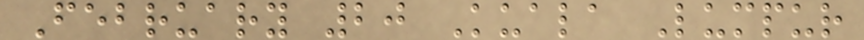February 20 Kuala Lumpur
